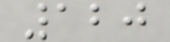120
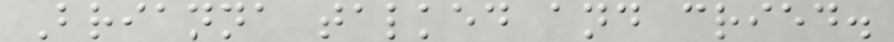Brianna talked and cried.
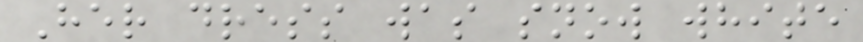Her dress was snow white
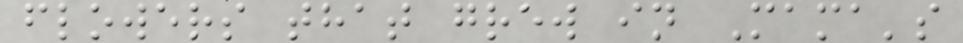flowers that grew in Mama's
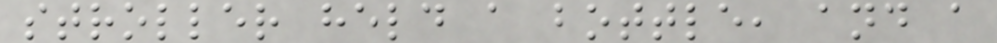stroller held a bottle, and a
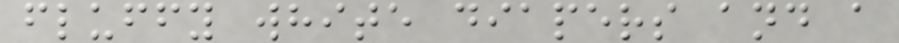fluffy white diapers and a
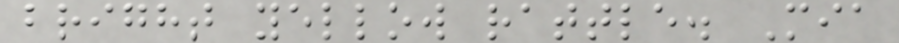bright yellow rattle. Mia
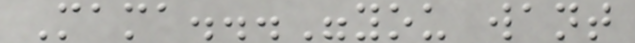Mama..."you want
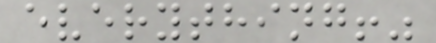everything!"
